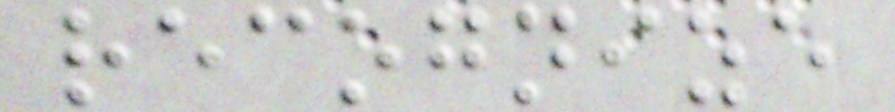recognize
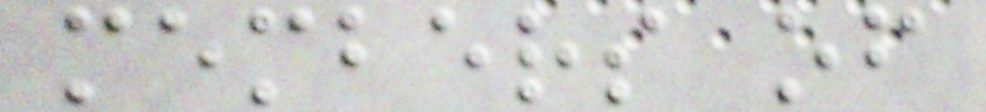members of
